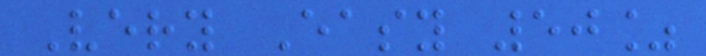Very Easy 50%
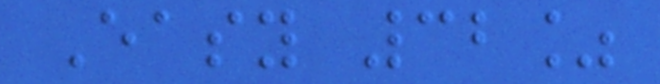Easy 32%
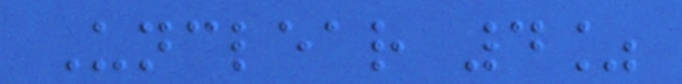Unclear 4%
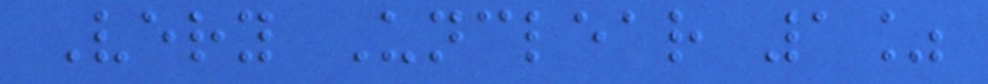Very Unclear 1%
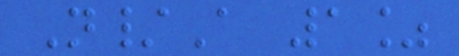N/A 1%
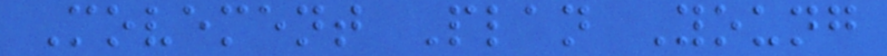Movement Plan Young
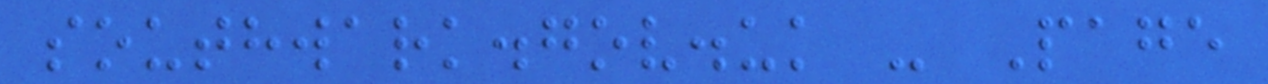southwark.gov.uk - Page
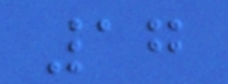17
